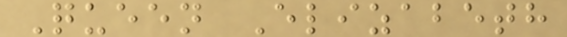Queen Elizabeth
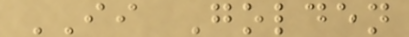II Golden
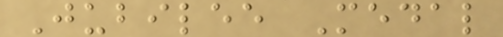Jubilee Medal
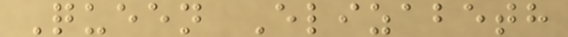Queen Elizabeth
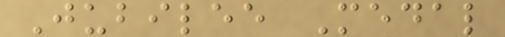Jubilee Medal
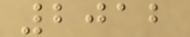2012
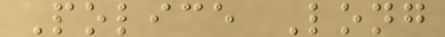Police Long
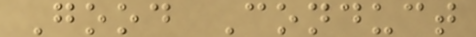Good Conduct
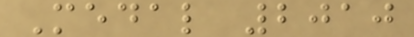Medal 2010
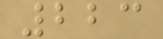223
